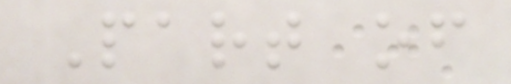Part of
